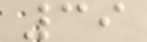39
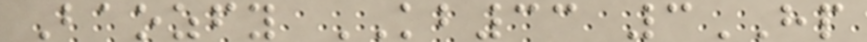Baozfy KB33 3HP
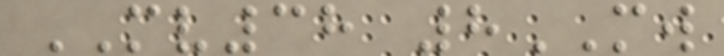MV38 8MW
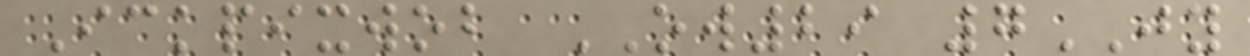Ickpixwob OW29 7JY
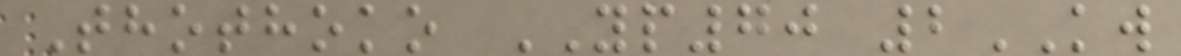Thothoko YP70 2KW
